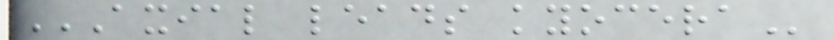AXIAL LEADS KYOCERA
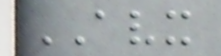AVX
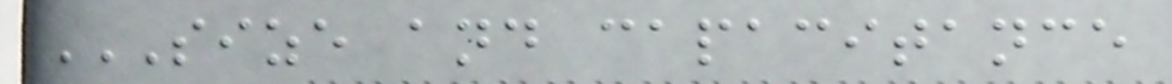SIZE AND CAPACITANCE
